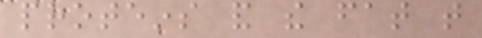proteins and the fat that
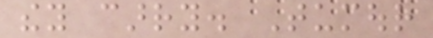they carry. Tumour
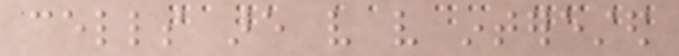cells are very very interested
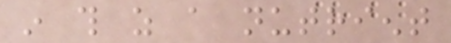in this as a nutrient
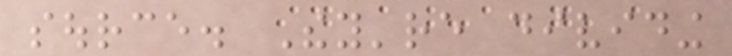source. They're dividing
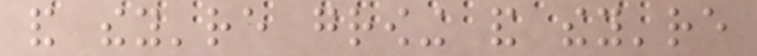and they're growing and they're
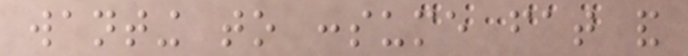wanting to consume fat and
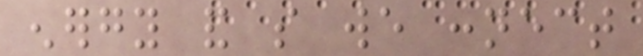energy and so we connect
